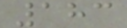183
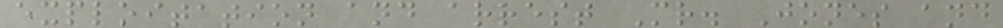exploitation and arrest Mr. Jones and
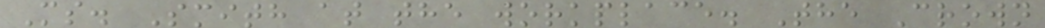Ms. Smith at the workplace. The Crown
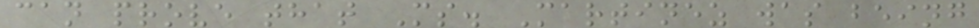can prove that Ms. Martinez was being
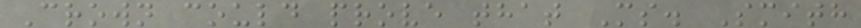Crown could prove that Ms. Smith
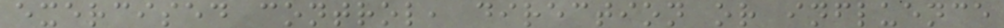exercised control, direction or influence
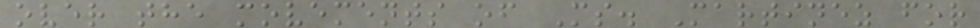over the movements of Ms. Martinez for
